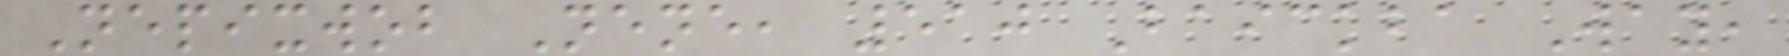Nepixwob Nene, 510 Baickba Way,
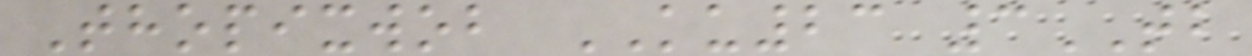Thopixwob KU23 3TB
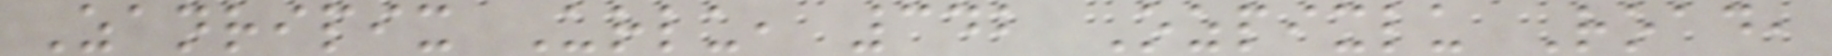Zanripix Urlu, 342 Ozpixlu Road,
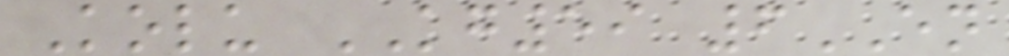Kolu KG59 6EN
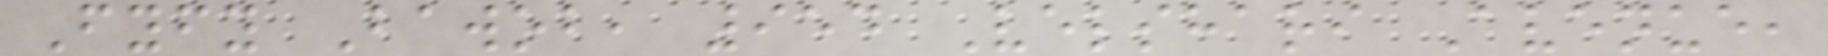Fyfy Bawob, 954 Velshari Avenue,
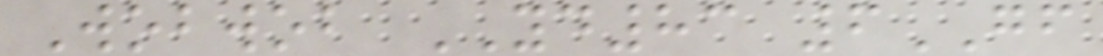Wobwob YD83 6GF
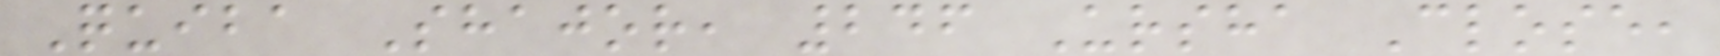Quiba Shajor, 246 Ursha Close,
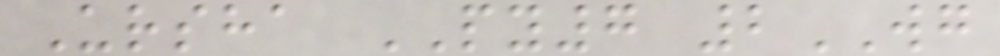Ursha PY7 2WG
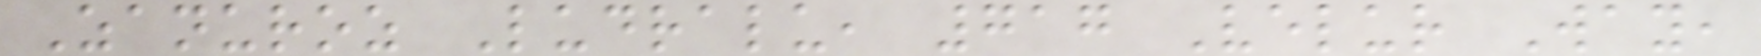Zanuroz Ludralu, 717 Velur Way,
